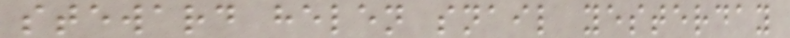steward helen snail yesterday
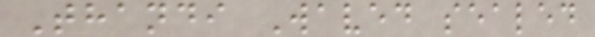Thandi Waved sealed
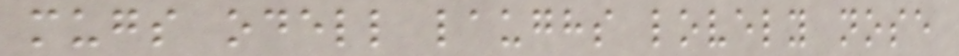mugs odell laughs lovely nose
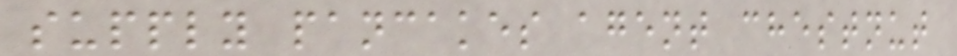supply pancakes agent chestnut
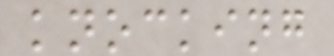knocking
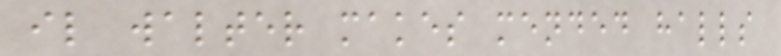il walter makes mended halls
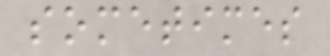sometimes
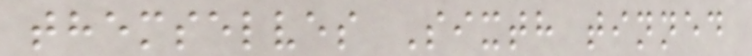themselves Sixth tinned
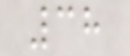38
